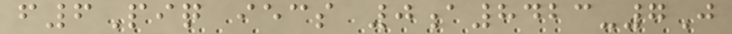f6Piq iecs 0a8423-7J
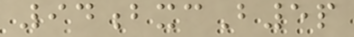94bxcB5p
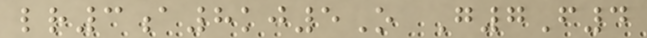lr3a8kj5O G7F4
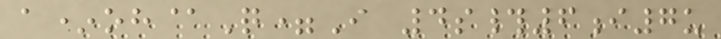a*oh@Q=I 4s#6i7u
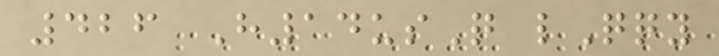426 H14usQ lQqy
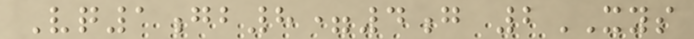Vq1gb8=4g 2XYS
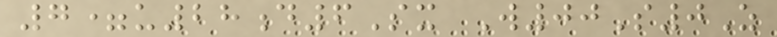7=u28d6Sx W00S0Z
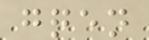gqen
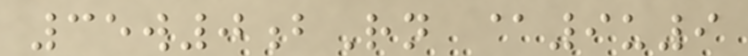35w0bRn @9u9
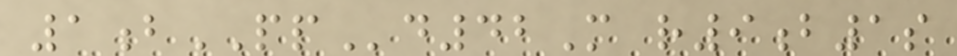1bPPd42M r9b1s
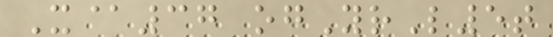X@37 ogYrL5t
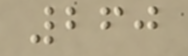260
